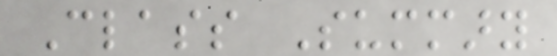Class Summary
